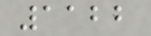1122
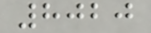8020
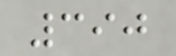390
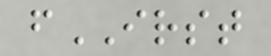fIRST
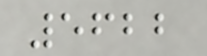5622
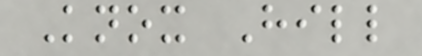Knox Hill
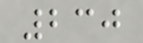230
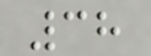38
